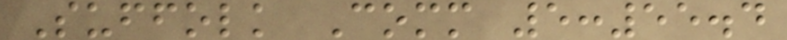Suffolk Comm 5:55.4
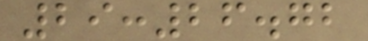29:26.72
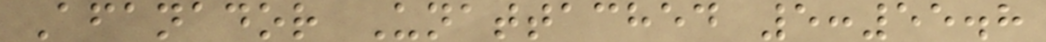Afanador Unattached 5:55.8
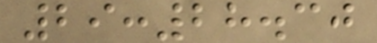29:28.30
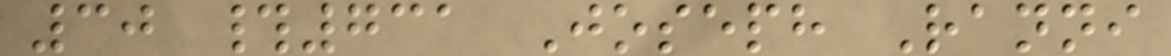30 #731 Joseph Ranni
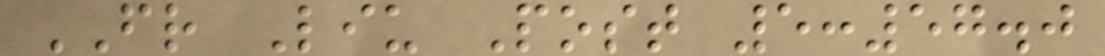FR Liu Post 5:57.0
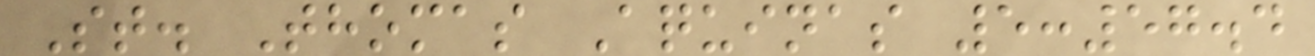St. Thomas Aquinas 5:57.4
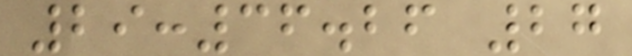29:36.26 27
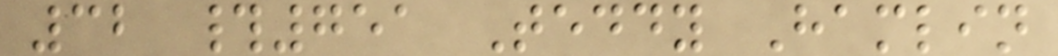32 #751 Teddy Hamlin
